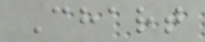Chart
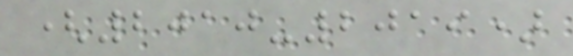(2010-2019)
